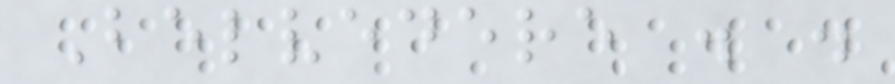Belvedere . .
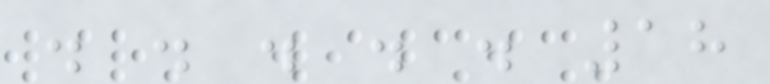. . . . . 18
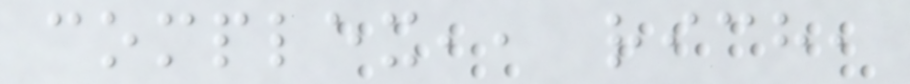complex,, rich,
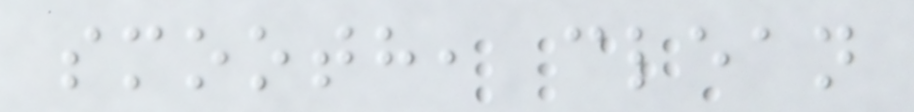smooth, clean
